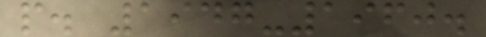p. 1947-1960.
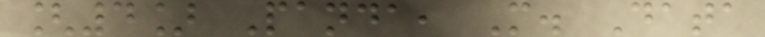[4] Panda, M. Data
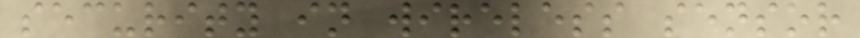security in wireless sensor
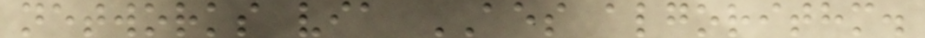networks via AES algorithm.
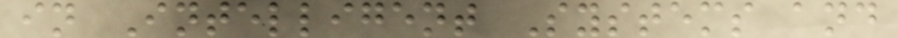in Intelligent Systems and
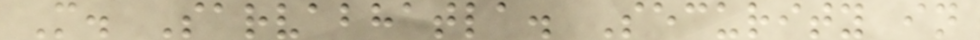M. Sarvabhatla. Security in
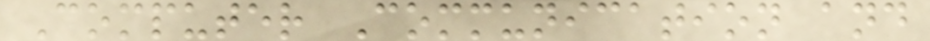Computer Communication and
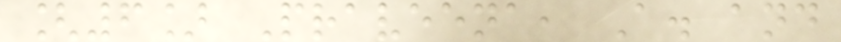[6] Praveena, A. and
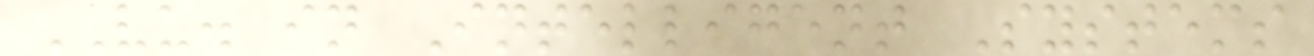VU. in Intelligent Systems
